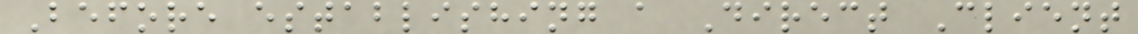Before establishing a Direct Client
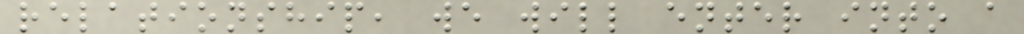relationship, we will enter into a
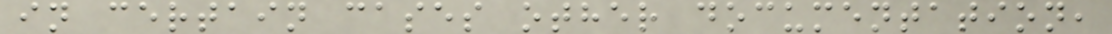in certain cases other documentation,
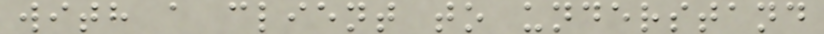with a client to understand
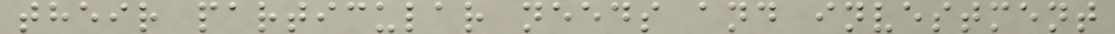their particular needs and investment
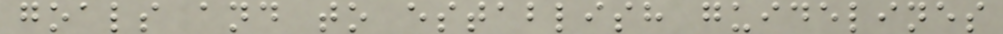goals and to establish guidelines
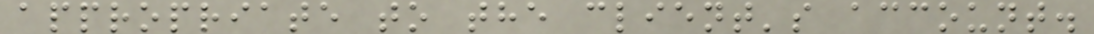appropriate to the client's account.
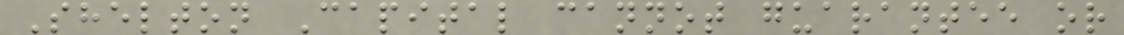Shelton Capital cannot guarantee or
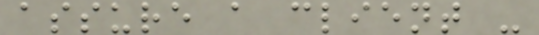assure a client -
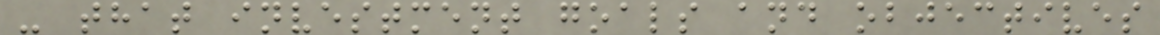- that investment goals and objectives
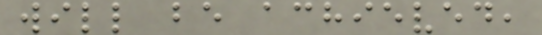will be achieved,
